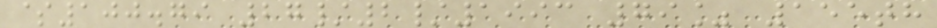$100.79 27/2/1993 79% 155th
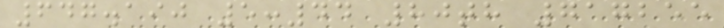647.190 5:44 80th 717255
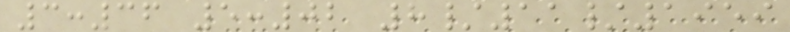3:36 5:02 8/11/1959
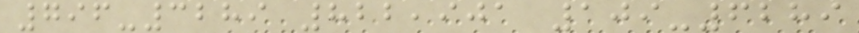796-3289 822,901 109-6289
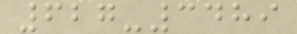627-3489
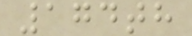174th
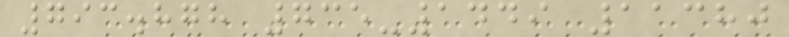793.878 735-1449 11380
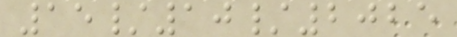15/10/2025
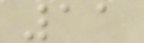11
